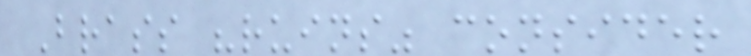Brass "ruins" consider
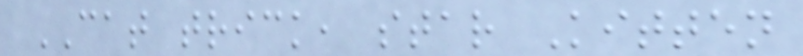CAT trick, star Kitten
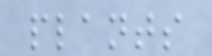plants
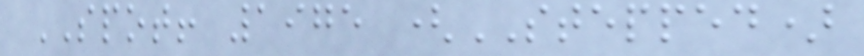SPOT! 1975 (STEPPED)
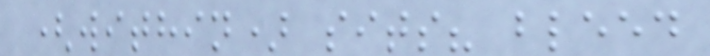(within) sits? bleed
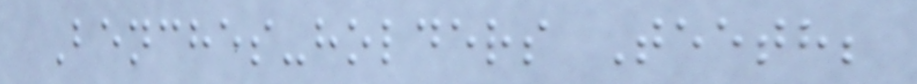Benches-holders Teeth;
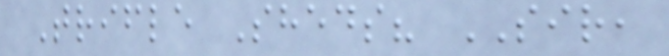Trifle Sheds? SIR,
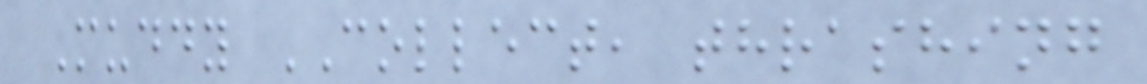Muddy COLLECT, thrashing
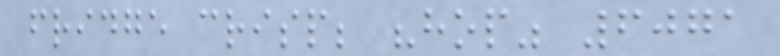fridge crisp; "hop" 6071
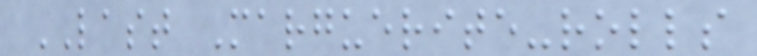LAST Marguerite-rolls
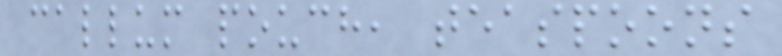callum pouch, teaspoons
